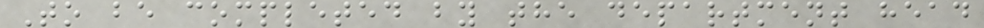To be completed by the department head
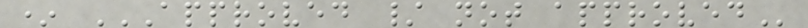* APPROVED / NOT APPROVED
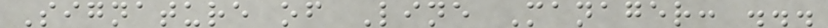Signature of Line Manager: ...
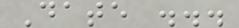Date ...
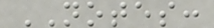NOTES:
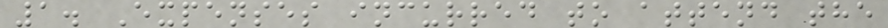1. Expenses incurred to attend the
